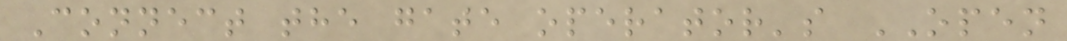Connect the gate operator's OPEN
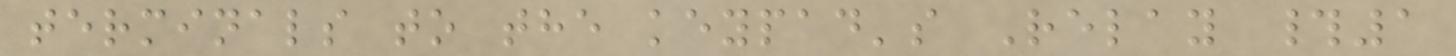terminals to the keypad's Relay #1
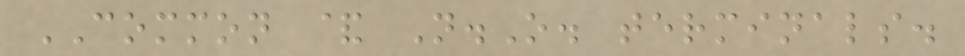COMMON & N.O. terminals.
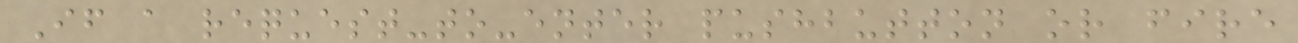If a request-to-enter pushbutton or fire
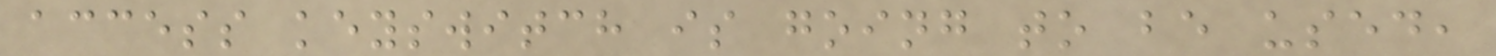access keyswitch is going to be used,
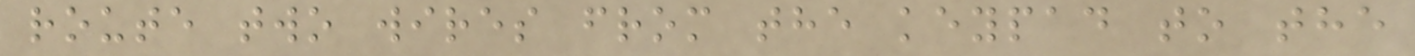route two wires from the keypad to the
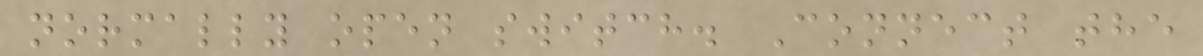normally open switch. Connect the
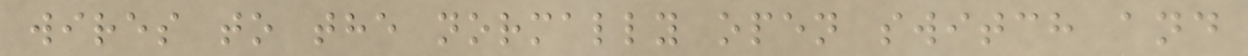wires to the normally open switch and
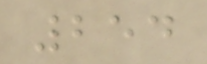254
